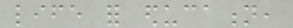life for education,
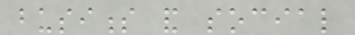business and social
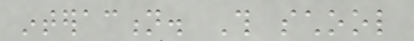interaction. This school
